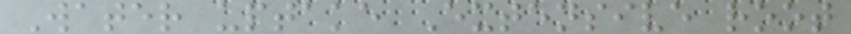Water uptake Extensive root
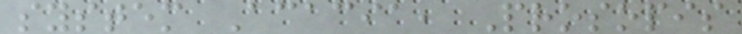system Acacia, Prosopis
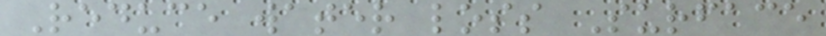Reduce water loss Surface
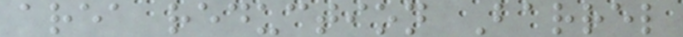area reduction Barrel
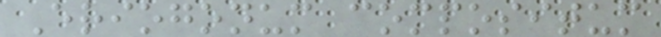Eriogonum compositum
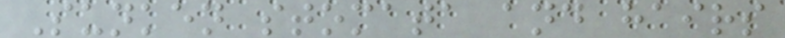Sunken stomata and hairs
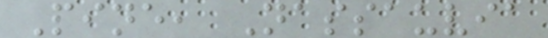Pine, Nassauvia
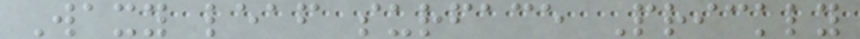Waxy leaf surface Prickly
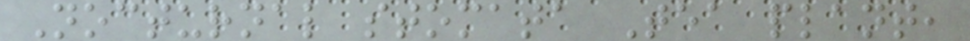Nocturnal stomata Tea plant,
